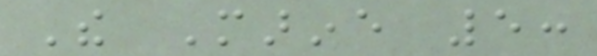The Marine 5:
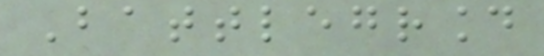Battleground
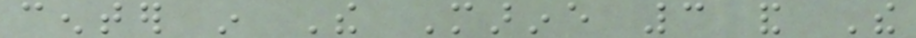center in The Marine 3 and The
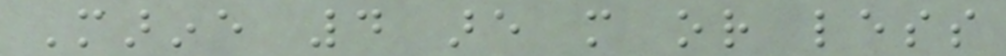Marine 4 are more or less
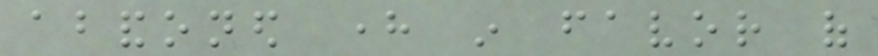abandoned here in favor of
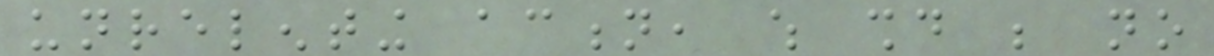unrelenting action, which should be no
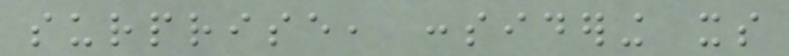surprise, considering its
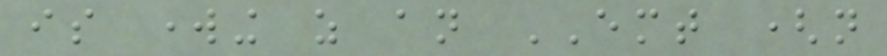is working as an EMT (not
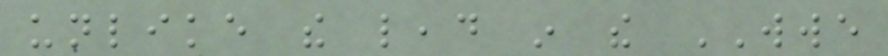unlike the lead in the WWE
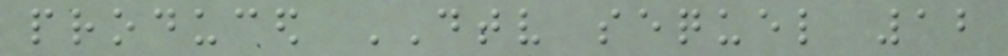produced DTV sequel 12
